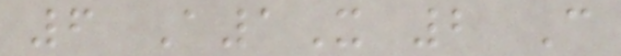6 A1X 2 C
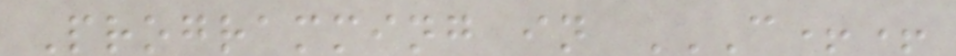Programming in C++
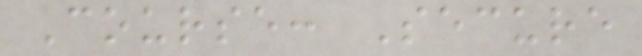Course: Secure
